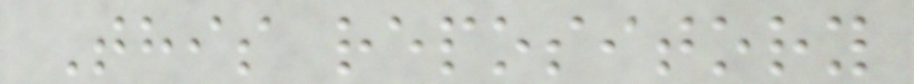This repository
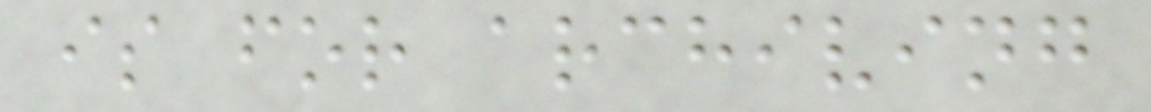is for archiving
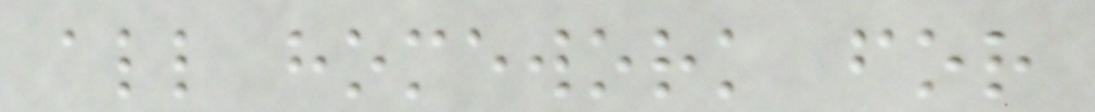all homework for
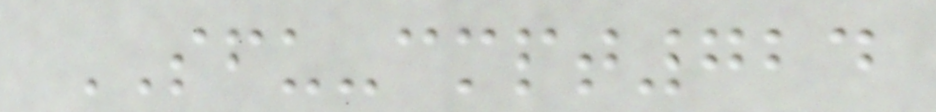SFU-cmpt724
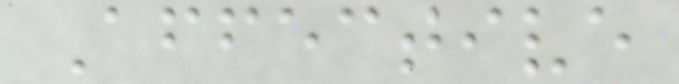Affective
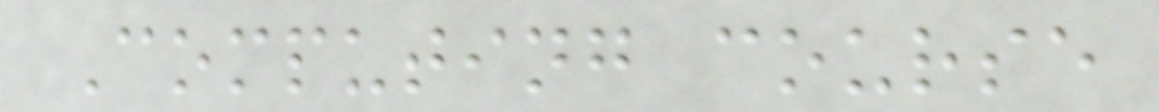Computing course
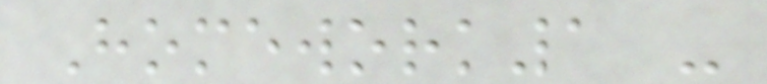Homework1 -
